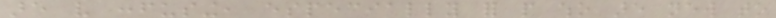are very confusing, especially for people who are new to
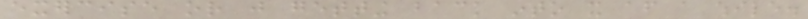exercise or just getting back into it after a while.
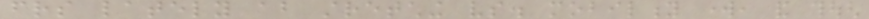friends lately about stretching vs. mobility work, and though
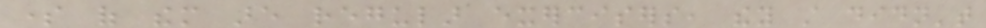some of them are regular exercisers, they still didn't
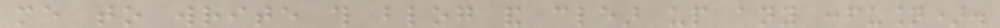me to write this blog and clear up any confusion).
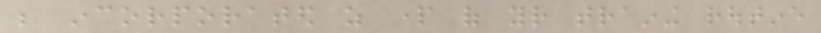be incorporated as part of your training routine
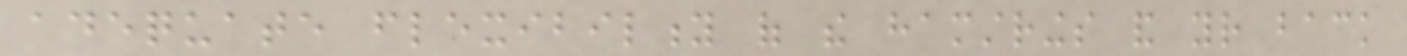adequate flexibility of the hamstrings and your back
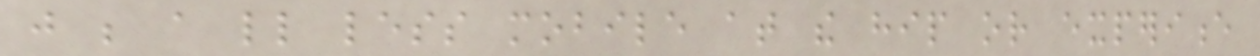just be a little less mobile at the hip or experience
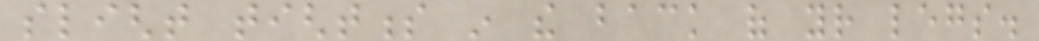slight tightness in the back of your legs.
